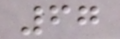67
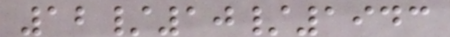12/10/1943
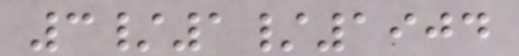3/1/1904
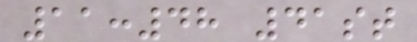11:48 41st
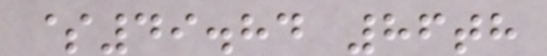$49.84 86th
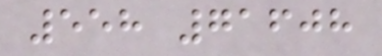558 71608
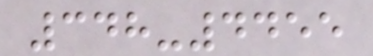348-4455
